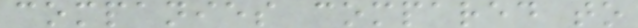companies compared to
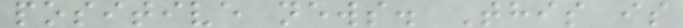positive news. This is
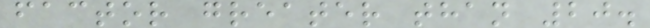factor greater than 20.
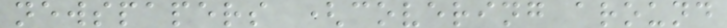newspapers (covering around
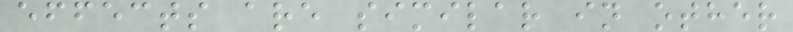effects are similar in other
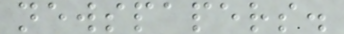newspapers.
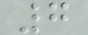7
